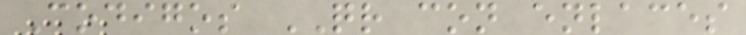Codigos QR con enlaces
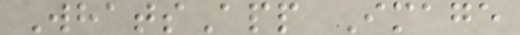WhatsApp Image
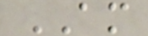AM
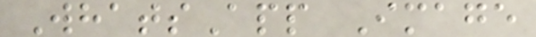WhatsApp Image
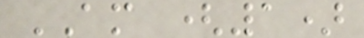AM (1)
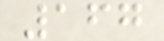167
